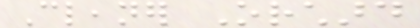Cleaner Orchard
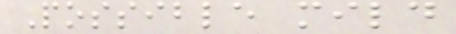Possible mild
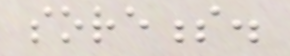soreness.
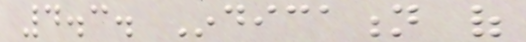4.3. Indication of
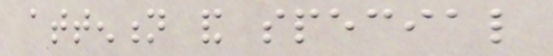attention and special
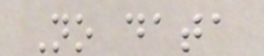No data
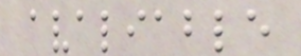avaliable
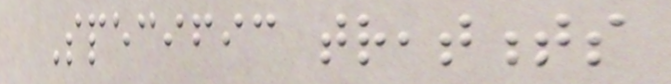Specific treatments
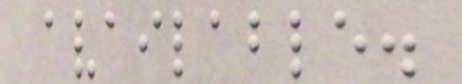available.
